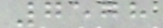7578
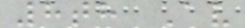8th Av
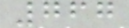767
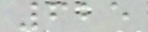625
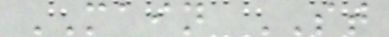MAIN ST
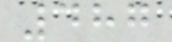487
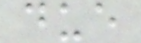due
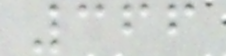366
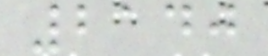2140
